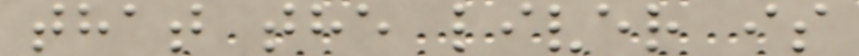that the liver is
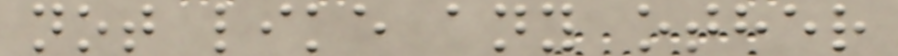not like any other
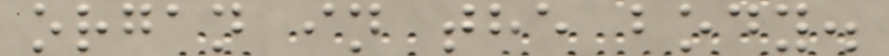organ in the body.
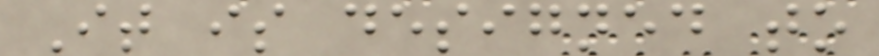It is designed to
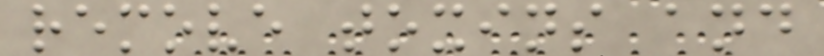remove toxins and
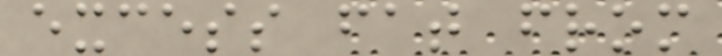excess fat from
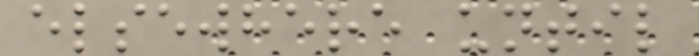elsewhere until
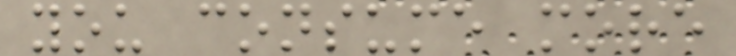you consume more
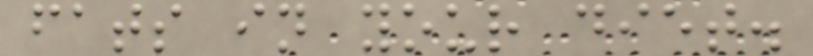fats in your diet.
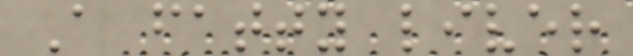A fatty liver
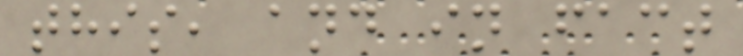this, and in fact
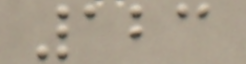123
